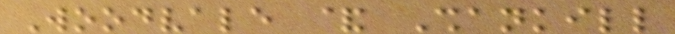Woodvale & Shankill
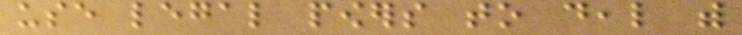use legal powers to deal with
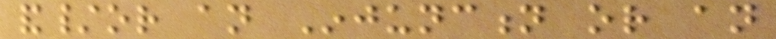and/or an Injunction or an
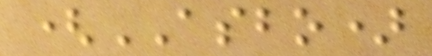(ASBO)
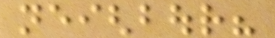neighbour?
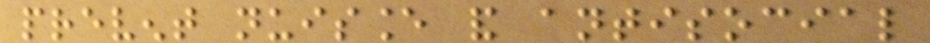prevent nuisance and antisocial
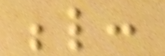below:
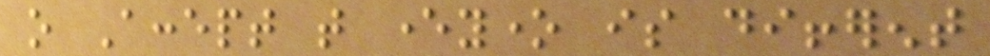o Accept that everyone is different
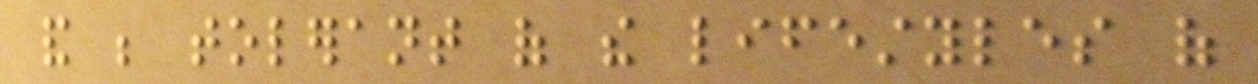and be tolerant of the lifestyles of
